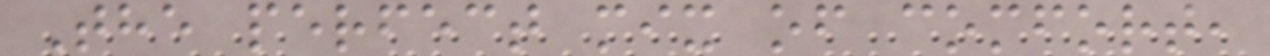The perfect mix of comfort,
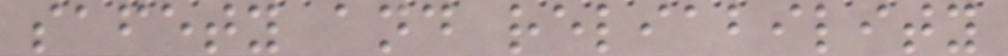safety and reliability
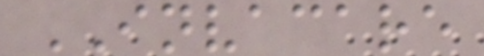INVACARE
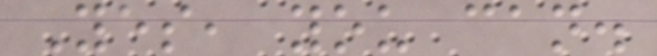Yes, you can.
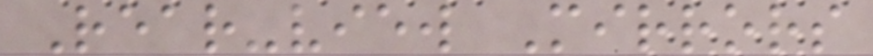Rear-view Mirrors
